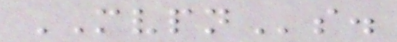MVPNs.
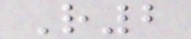R2
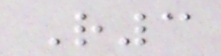R3
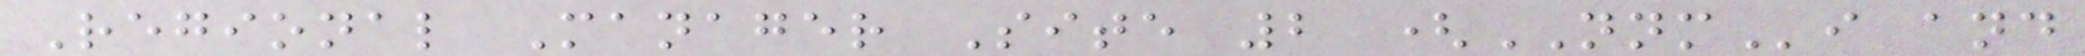Regional Manager Site 2 (NNMi and
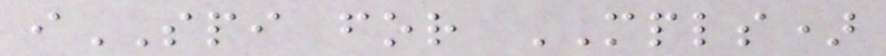iSPI for MPLS)
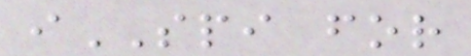iSPI for
